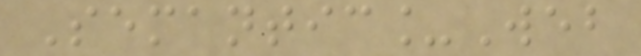Semantic_Web
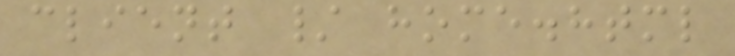client / home.html
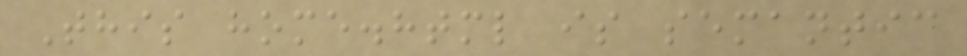This home.html is semantic
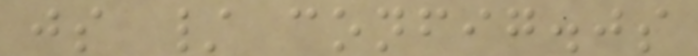js / config.js
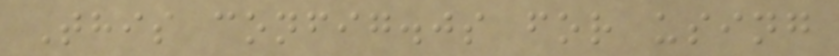This config.js for using
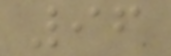96
